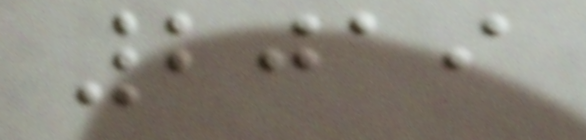2019
